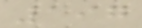197
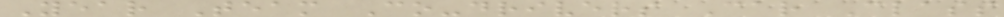Year Team Co-drivers Car Class
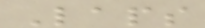Laps
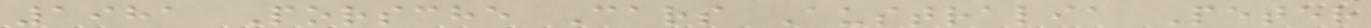1981 Porsche Cars Australia Peter
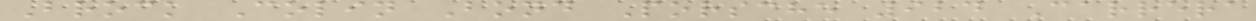Brock Colin Bond Porsche 924 Carrera
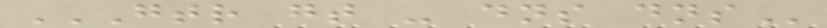GTR GT - DNS DNS
